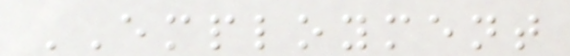EMPLOYMENT
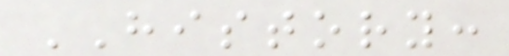HISTORY:
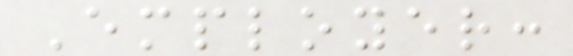Employer:
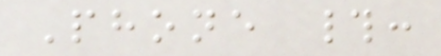Phone #:
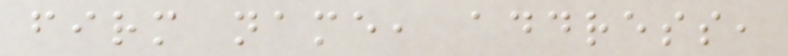firm name, address,
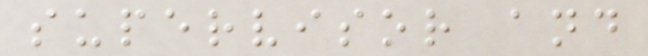supervisor and
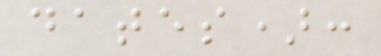dates):
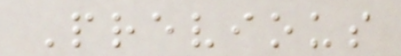Previous
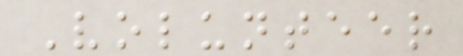Volunteer
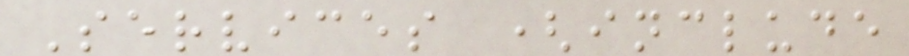Services (include
